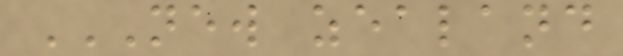NEW ZEALAND
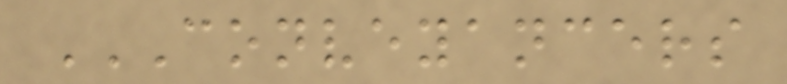CONVEYANCERS
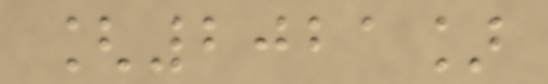[2021]
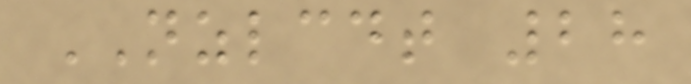NZLCDT 28
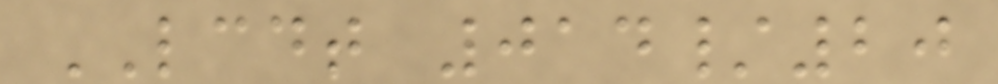LCDT 014/20
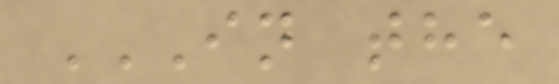IN THE
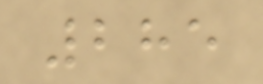285
